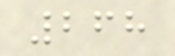268
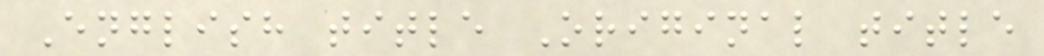English title Original title
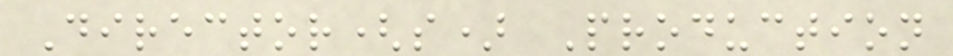Director(s) Production
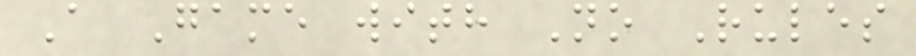A Game with No Rules
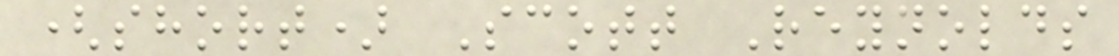(short) Scott Reynolds
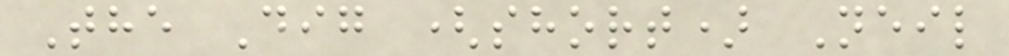The Dig (short) Neil
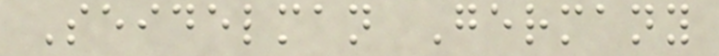Seidelman Germany
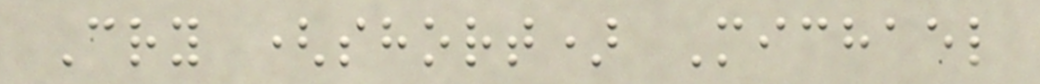Cry (short) Michael
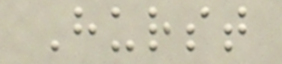Hurst
